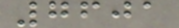7601
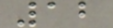12
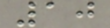10
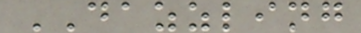DAZZLING
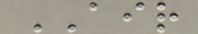AIR
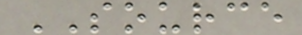SOURCE
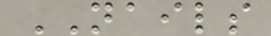NAILS
